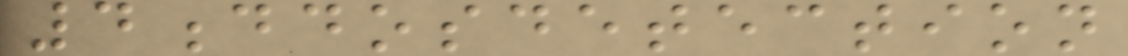4ddosdetection
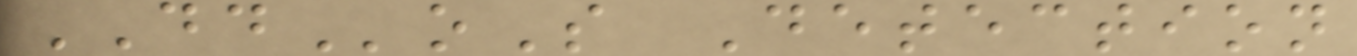DDoS Detection
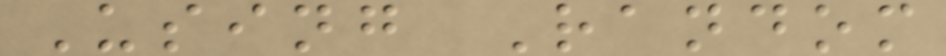Using Random
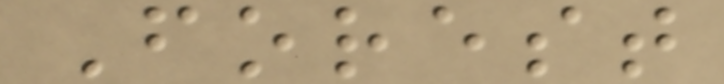Forest
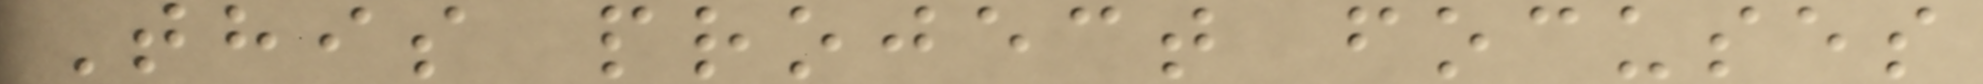This project focuses
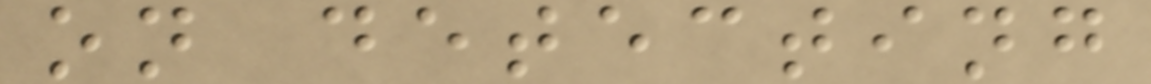on detecting
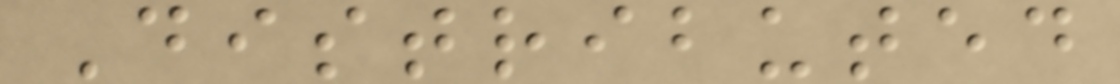Distributed
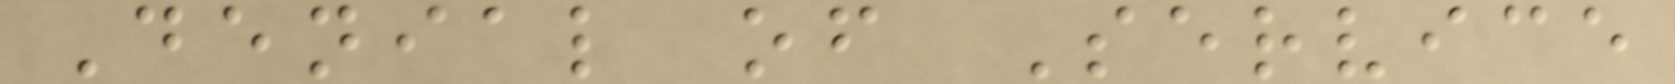Denial of Service
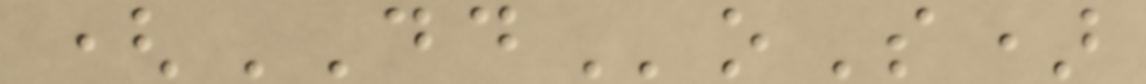(DDoS)
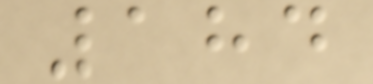184
